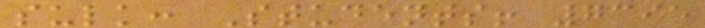sulk: Students! 7395
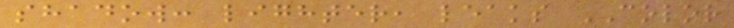shadow: lighter, leaks COLOR
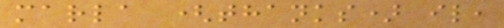marla (thanks) il,
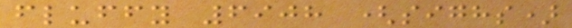fluffy 6908 (sighs)
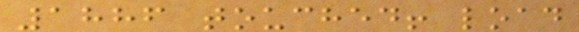1886 touched! load
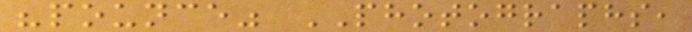"pounce" PHOTOGRAPHS,
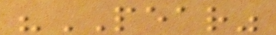"PEAR"
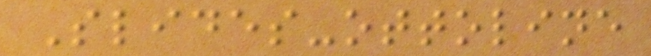Slides-ottoline
